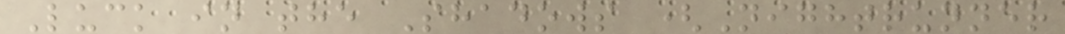Luck in the Shadows (Nightrunner
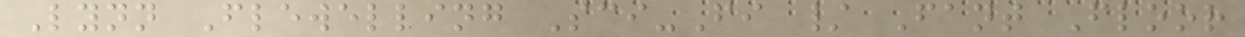Lynn Flewelling Sci-Fi / Fant Floor
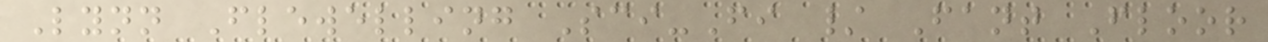Lynn Flewelling Sci-Fi / Fant Floor
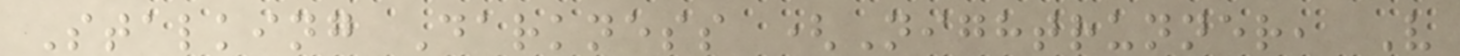Stalking Darkness (Nightrunner, V
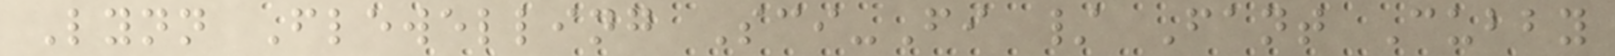Lynn Flewelling Sci-Fi / Fant Cubby
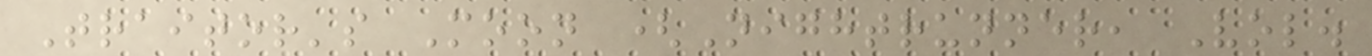Traitor's Moon (Nightrunner, Vol.
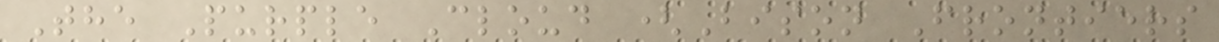The Purple Cloud (Bison Frontiers
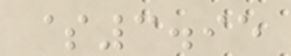$3.95
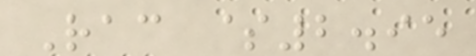Rac $2.95
